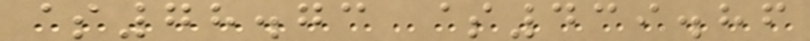$78.73 $439.86
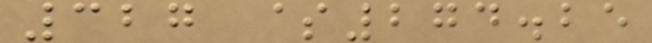327 $274.25
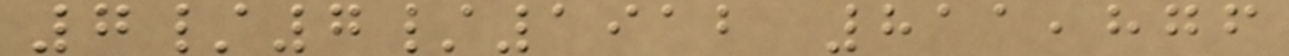7/7/1912 811,876
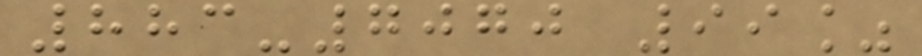883-7070 99%
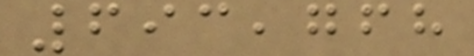693,768
